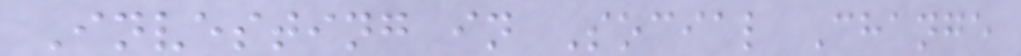Investing in Social Change
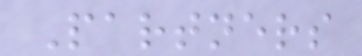Partners
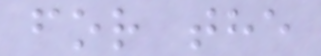for the
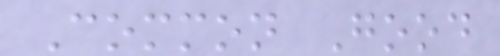Common Good
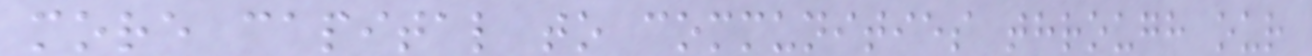more capital to communities through our
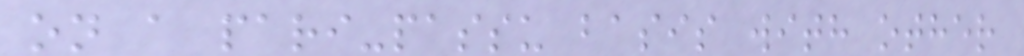on a pari-passu basis with other
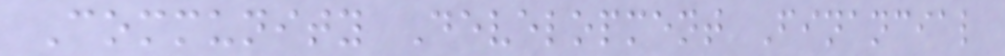Community Development Financial
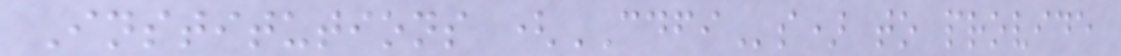Institutions (CDFIs) to provide
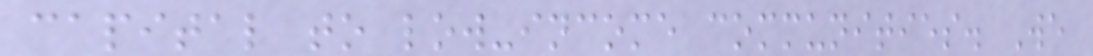capital to low-income communities. We
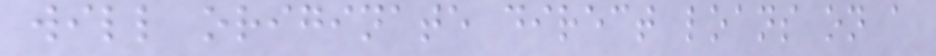will originate direct loans on a
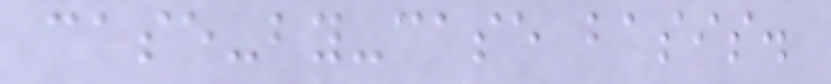case-by-case basis.
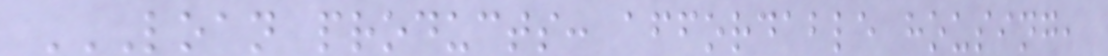LOAN PRODUCTS: AFFORDABLE HOUSING,
